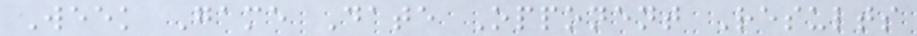Week Game Date Opponent Results
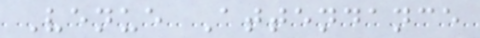Venue Attendance
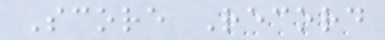Score Record
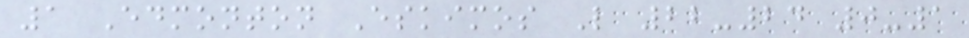1 Edmonton Eskimos L 22-24 0-1
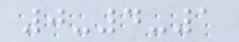0-4-1
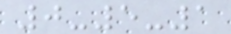0-5-1
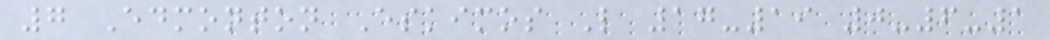7 Edmonton Eskimos L 17-19 0-6-1
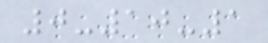0-10-1
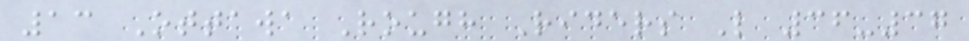13 Ottawa Rough Riders L 36-37
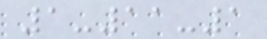1-11-1
